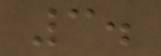3.
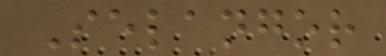Selangor
